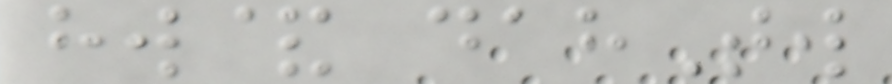hw& dahTw
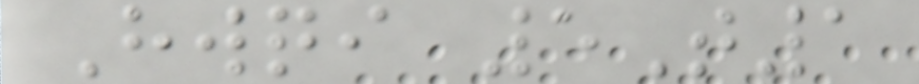Hwqi 5T1
